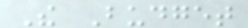The Budget
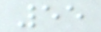55
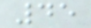45
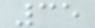35
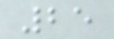25
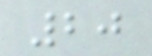20
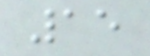15
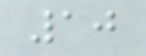10
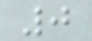0
